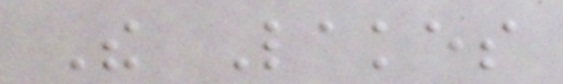The Lakes
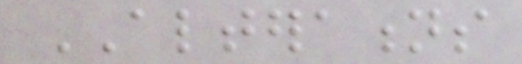ALTERATIONS
